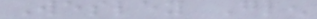Wesley Glen
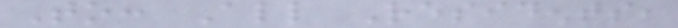To: All Residents,
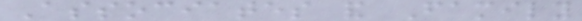Associates and Family
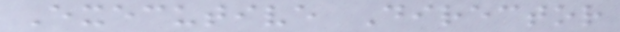Executive Director
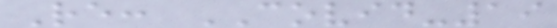Re: COVID-19
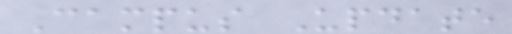Campus Update
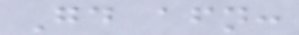Good afternoon:
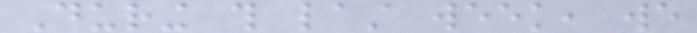During this last week, we
